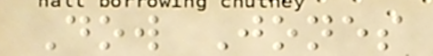Dow Jones
